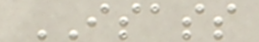ISASS
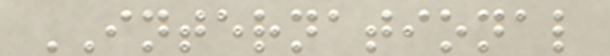INTERNATIONAL
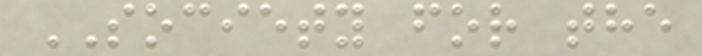SOCIETY for the
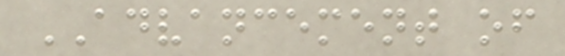ADVANCEMENT of
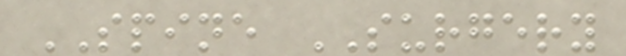SPINE SURGERY
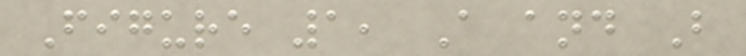Figure 1, A and B
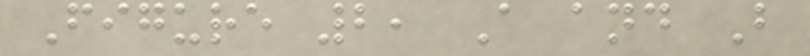Figure 2, A and B
